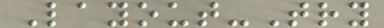Layout-Try
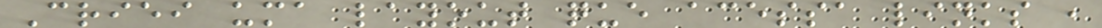Criei uma layout que acessa links ,
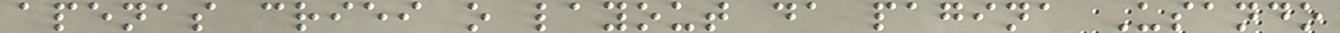apenas criei o layout da pagina Usando
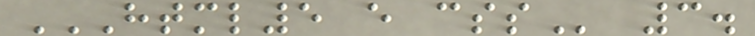HTML5 E CSS 3.
